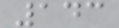143
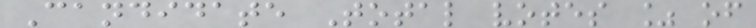Candidate Total votes % of
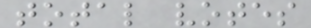total votes
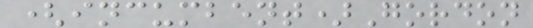(incumbent)Gordon
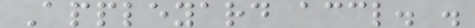Appleyard accl. .
